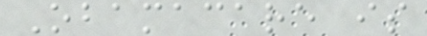Obamacare is
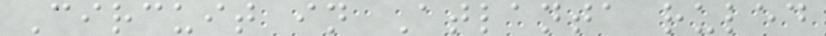Circuit in Atlanta ruled
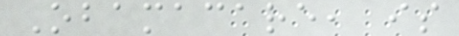Obamacare, is
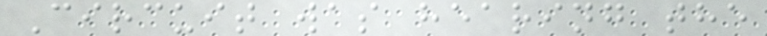Circuit was hearing the
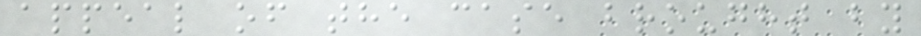appeal of the case brought by
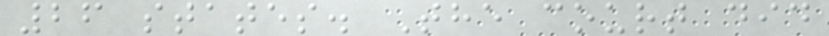26 states. The court did
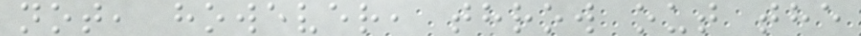not, however, throw out the
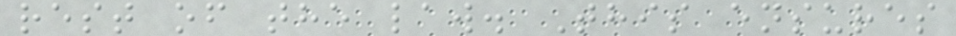rest of the law. This ensures
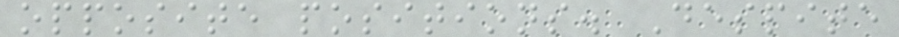opposite positions. Despite
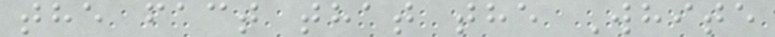the fact that the White
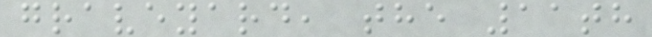graveyard, the 11th
